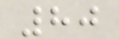80
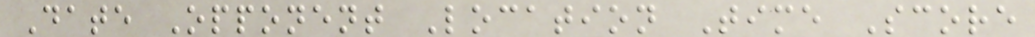Date Opponent Location Time Score
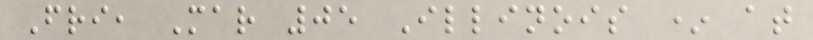Fri, Mar 05 Illinois * at
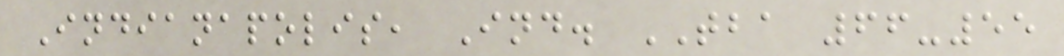Indianapolis, Ind. TBA 66-55
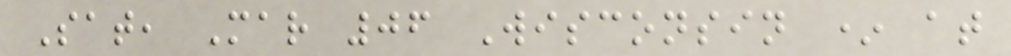Sat, Mar 06 Wisconsin * at
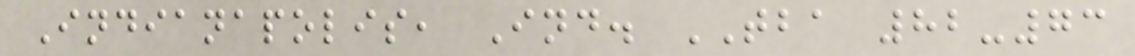Indianapolis, Ind. TBA 82-73
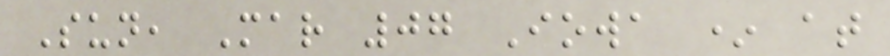Sun, Mar 07 Iowa * at
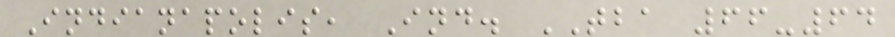Indianapolis, Ind. TBA 66-64
